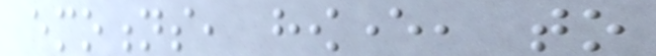emotions, however, to
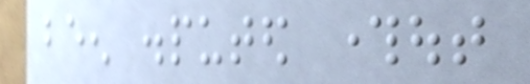been disputed throughout
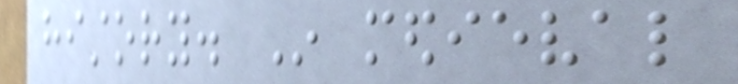history. In medieval
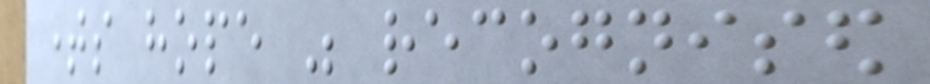times hope was recognised
